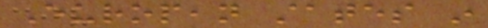European states in
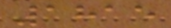1815
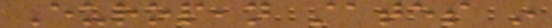European states in
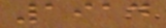1914
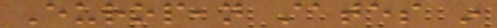European states in
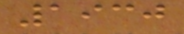1930
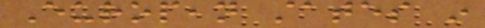European states in
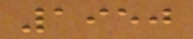1950
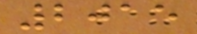2015
